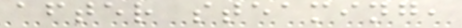after steaming,
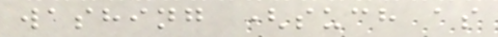washing (such as
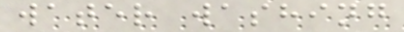water washing
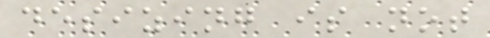desizing is not
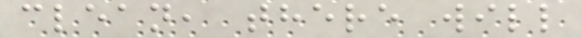clean, there will
